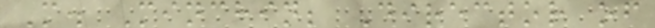M. Minchin; Director of
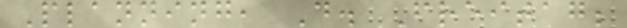Planning, D. Freitag;
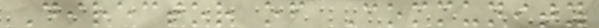Director of Community
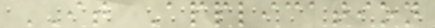IT Application
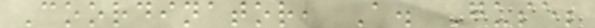Coordinator, A. Guse;
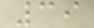39
